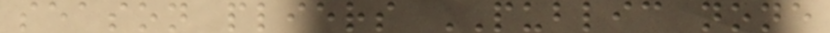season pliers PUBLIC none
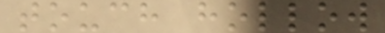touch hollow
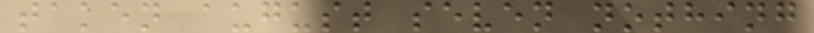taken august seven nothing
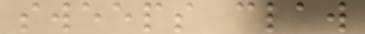sweeps claw
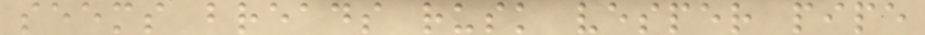seems breads rusk vesper pipe
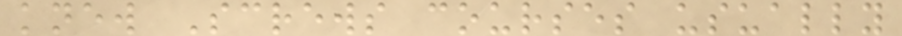knew Screws courses usually
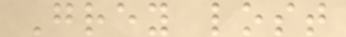Grey lost
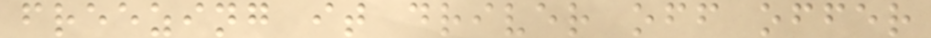freezing it driver off offer
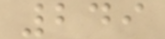249
